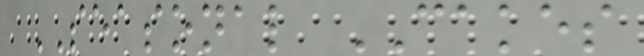SEASONAL CAKES
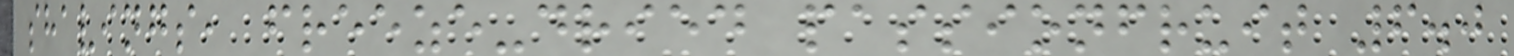shavings, freeze-dried passionfruit 6.0
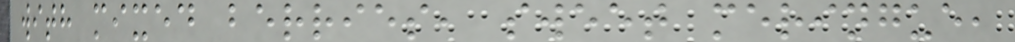with mixed berries, sweet meringue,
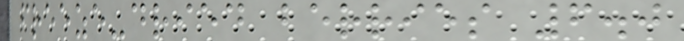freeze-dried berries 6.0
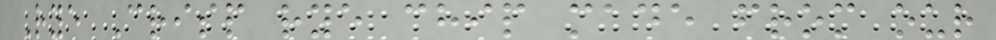Rye Crisp rye chip made from our
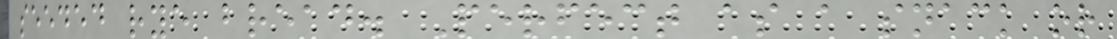seeded rye bread. Perfect as a snack or
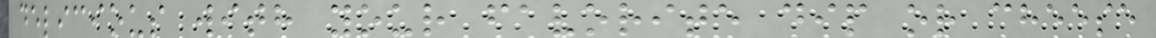delicious with your favorite dip or cheese
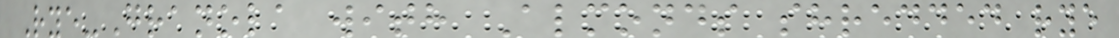Rye-Granola with Almonds shredded rye
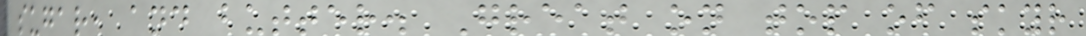sugar, and butter. Great on top of skyr
